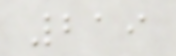219
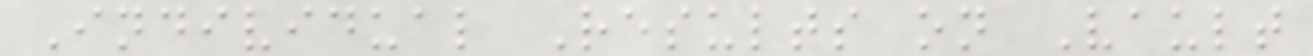Individual Results on Vault
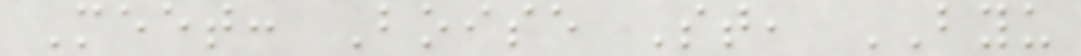Meet: Boise St, BYU
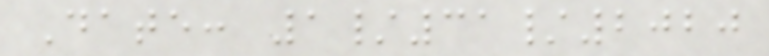Date: 1/31/2020
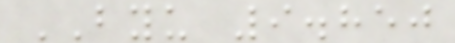BYU 9.850
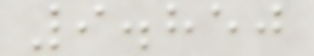9.850
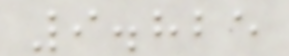9.825
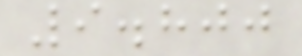9.800
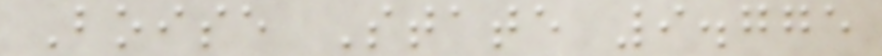Boise State 9.775
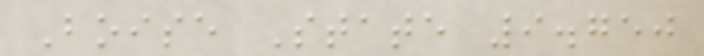Boise State 9.750
